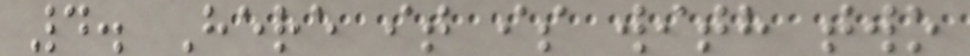4. Here it is with two
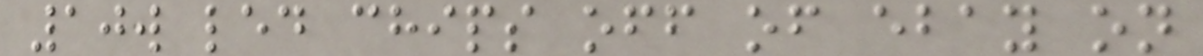10w led chips off of ebay on
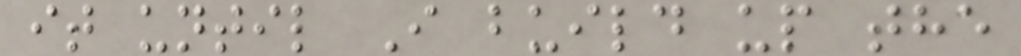it until I build up the
